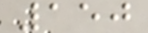150
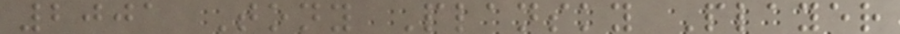2001 Tony Plansky Player
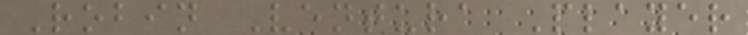Robin Ventura Player
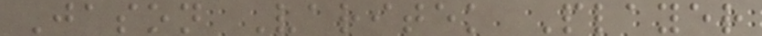Jason Varitek Player
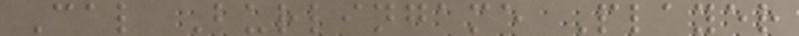Cal Burlingame Player
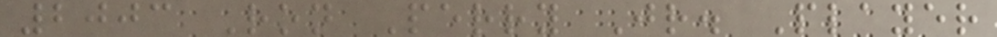2003 Ron Perry Jr. Player
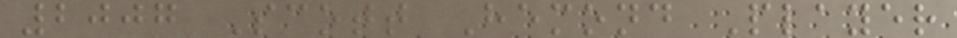2007 Scott Hemond Player
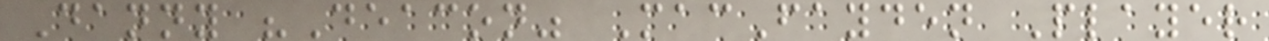Danny "Deacon" MacFayden Player
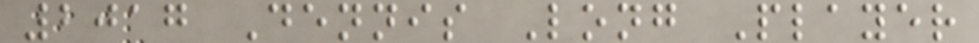2017 Dennis Long Player
